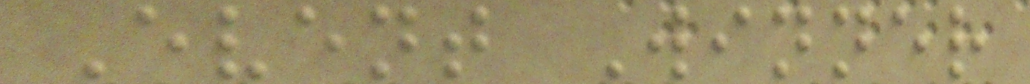Event Winner
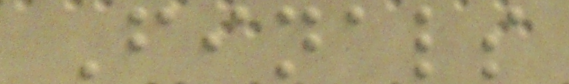Finals
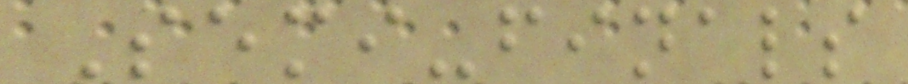Semi-finals
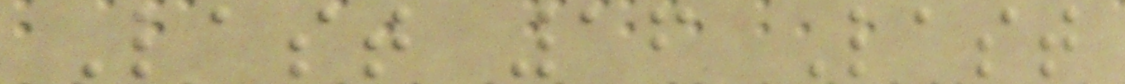Last 16 Last
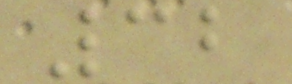32
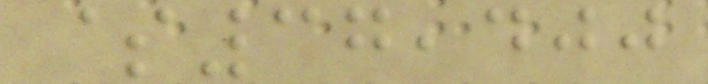$37,400
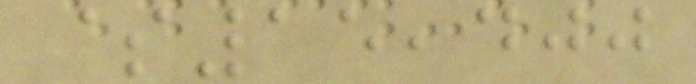$15,400
